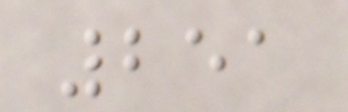251
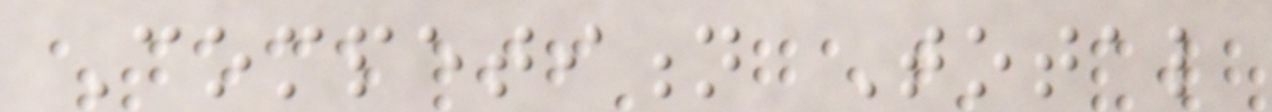Competition Total
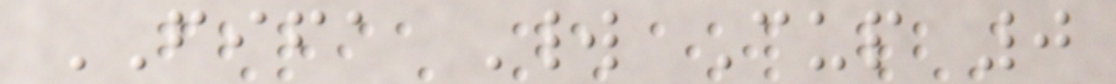FIFA World Cup 0
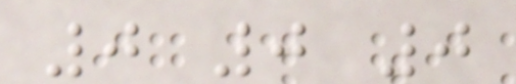0 0 0
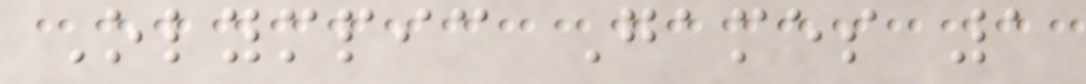Olympic Games 1
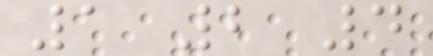1 2 4
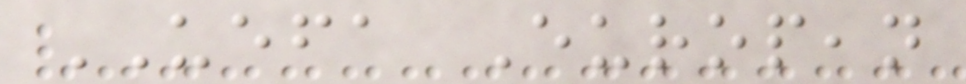UEFA European
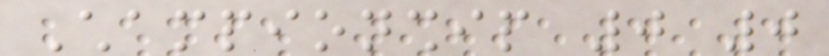Championship 0 0
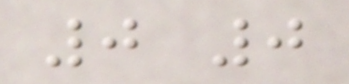0 0
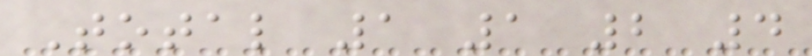Total 1 1 2 4
